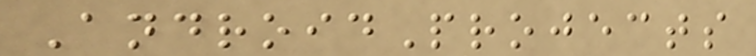AndroidProjects
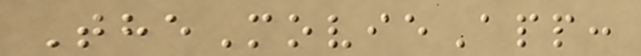TheMovieApp:
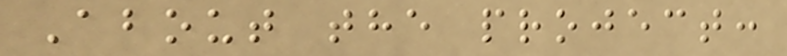About the project:
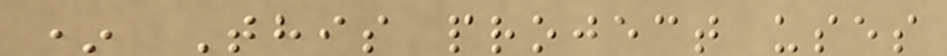* This project uses
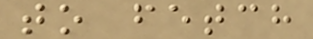to fetch
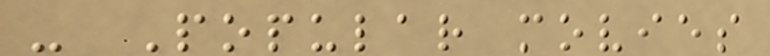- Popular movies
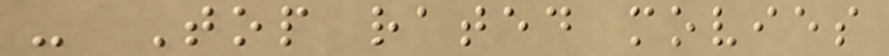- Top rated movies
